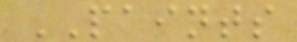PAINTS
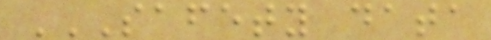SAFETY DATA
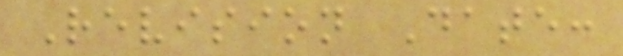Revision Date:
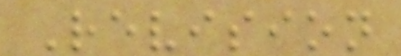Revision
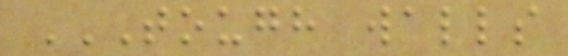TOUGH WALLS
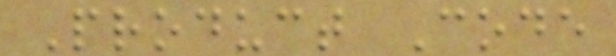Product Code
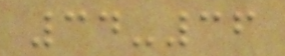34-36
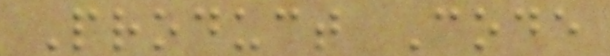Product Code
